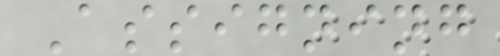Assigning
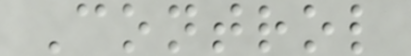Control
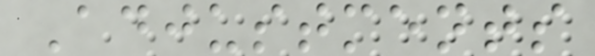Adjustments
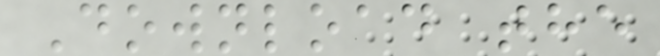Download the
